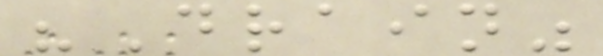"Drain"
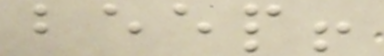beep!
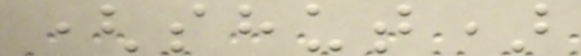(shut)
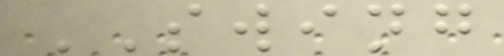SWING
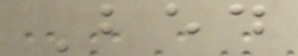Bed
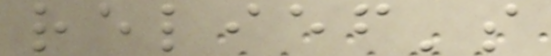relief's
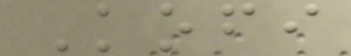Kofi
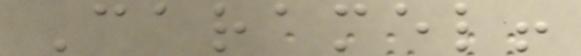Caramel!
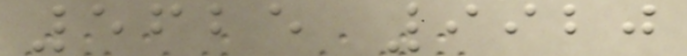5625 9920
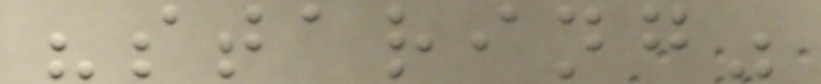"staring"
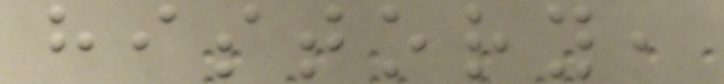history,
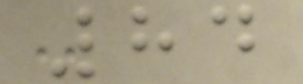84
